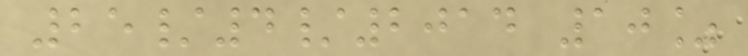25/4/2014 10%
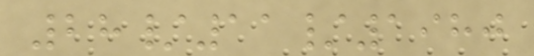28/11/1980
